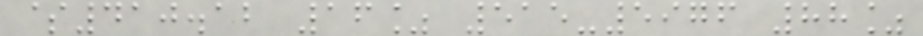$410.12 16% 515-5976 88%
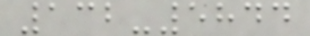132-5844
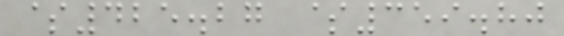$425.27 $359.80
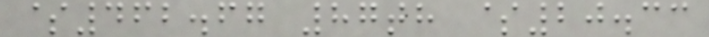$462.67 87th $20.33
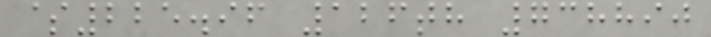$225.96 126th 738890
